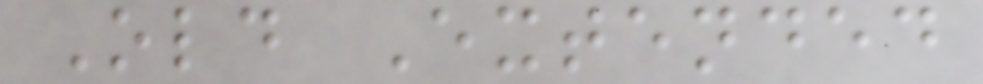Old Extended
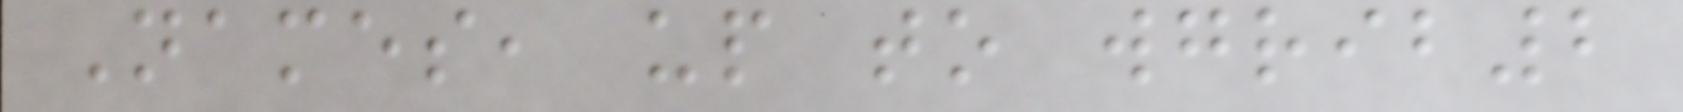Names, up to wgrib2
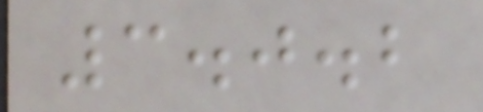3.0.2
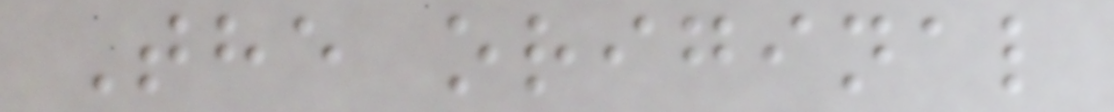The original
